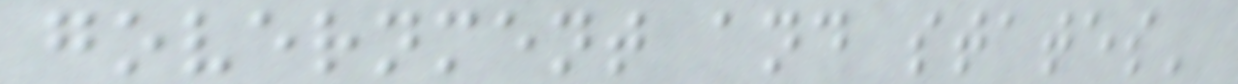government and states'
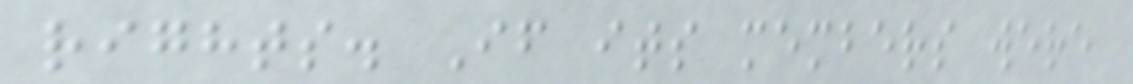rights. If its members were
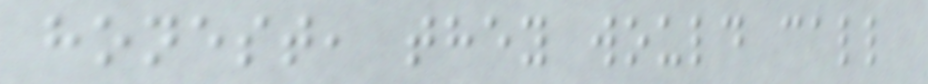honest, they would call
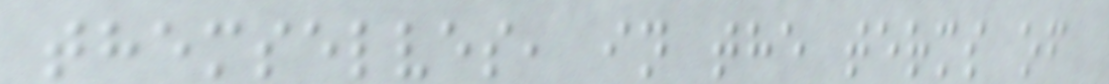themselves, in the terms of
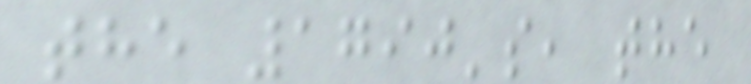the 1790's, the
